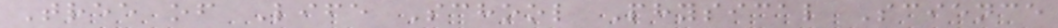Tree of Life School Physical Science
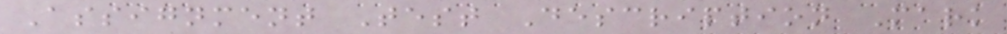Assignment Test Description Mark
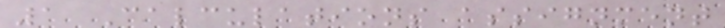1 Calculations assignment
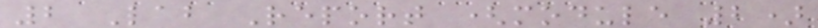2 Lab Report (module 2)
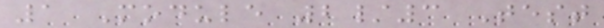1 Module 2/3 Test
